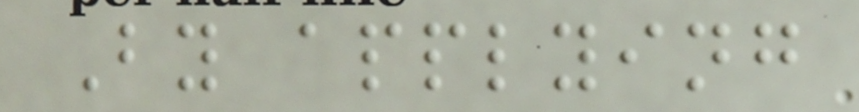By applying
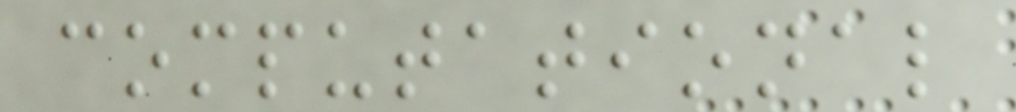computational
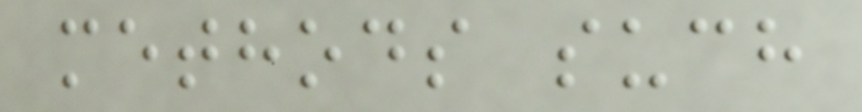methods such
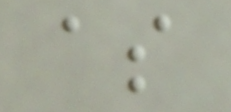as
